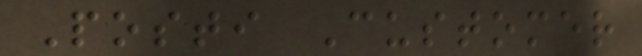Posti Customer
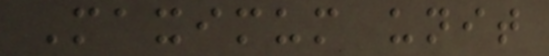Maximum unit
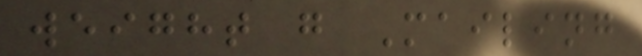weight g Mailing
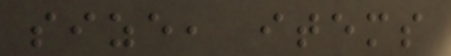size, items
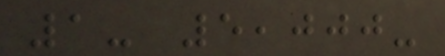1- 5,000-
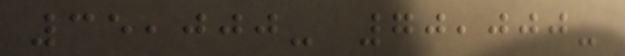35,000- 70,000-
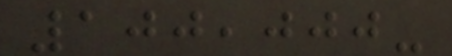100,000-
